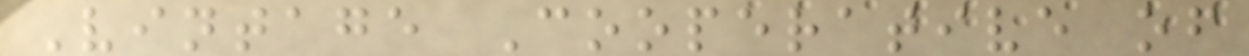Vintage Cooperative of
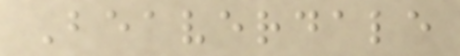Beaverdale
